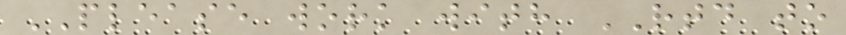PLEASE work with RTD to
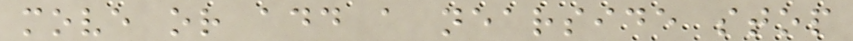move or add a nearside stop
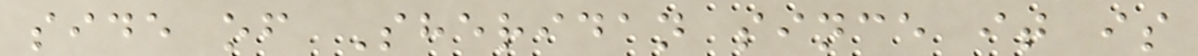side of Sheridan since it is
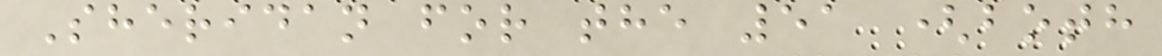Sheridan for the 51 (both
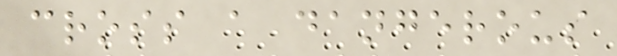cross a dangerous
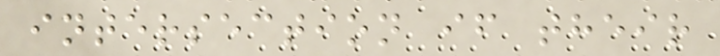intersection if their
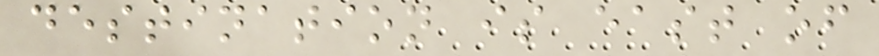destination is east of
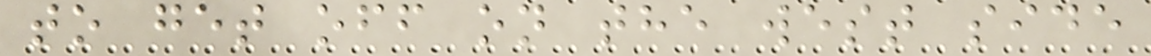to get off on the west side
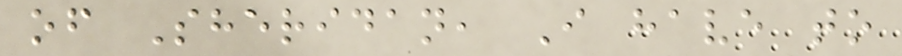of Sheridan, I have to
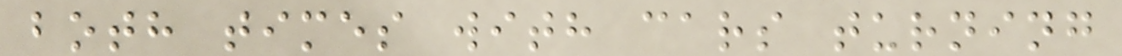both times with cars turning
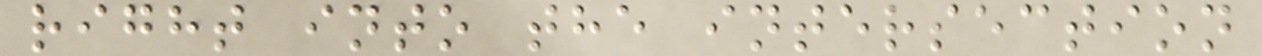right into the intersection
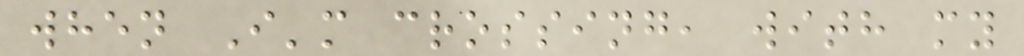when I'm crossing, with my
